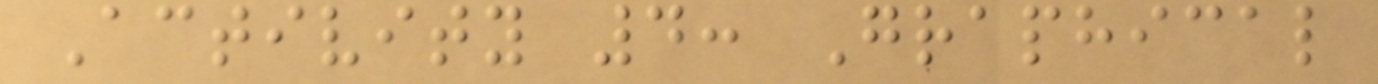Activity 4: Graphical
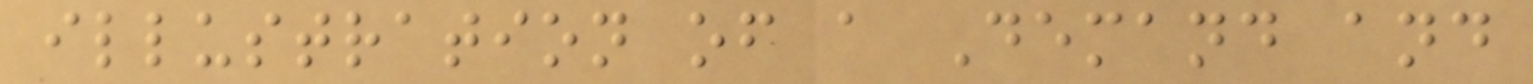illustration of a Demand and
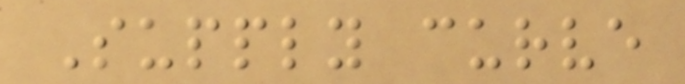Supply curve
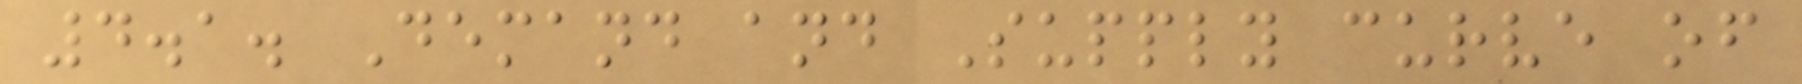4.1. Demand and Supply curve of
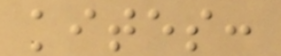kites:
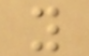y
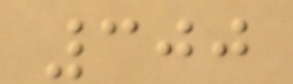300
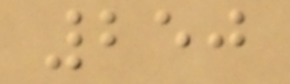250
